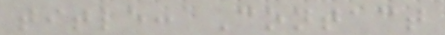title: Contact
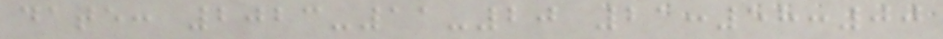date: 2023-11-20 21:58:00
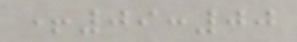+09:00
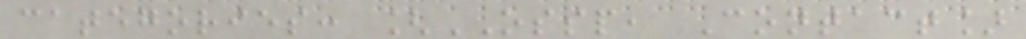categories: [OSSP, Contact]
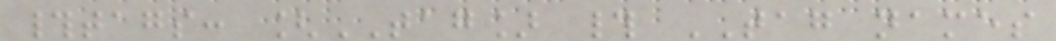#tags: [TAG] # TAG names
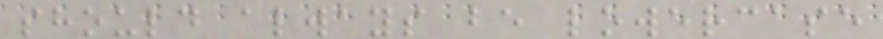should always be lowercase
